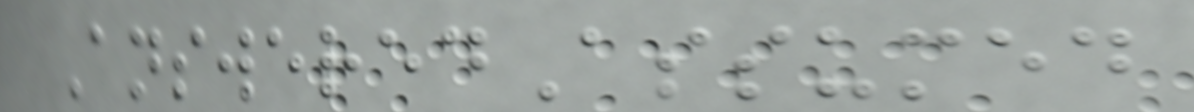AnsweredAssumed
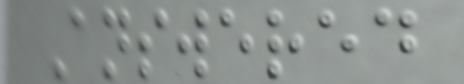Answered
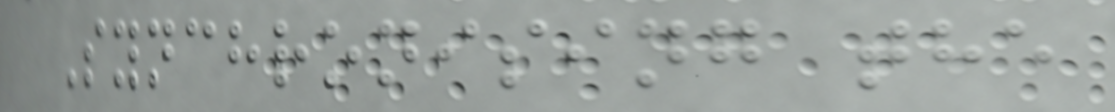Synchronising the
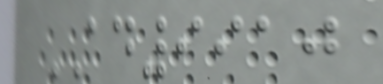AD9910
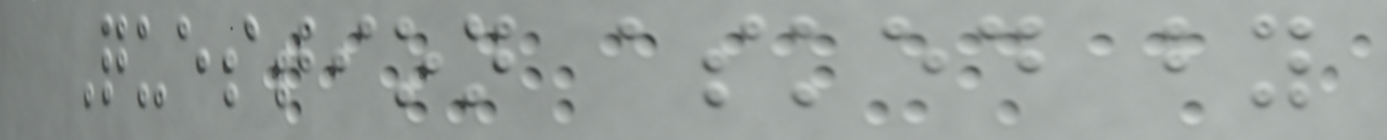Question asked by
